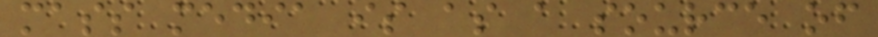mass media is as a source of
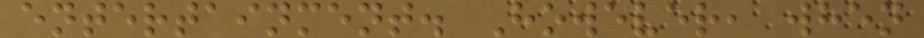entertainment. However, when
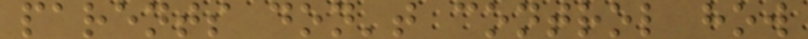parents don't control how
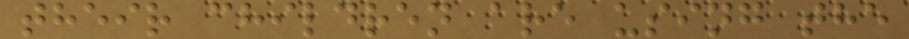their children are using the
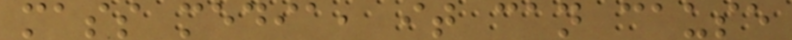mass media, it can cause
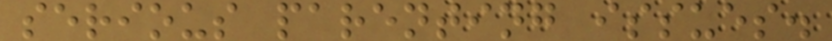serious parenting issues.
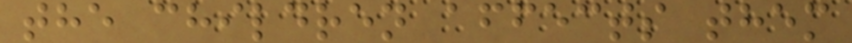the children affects them
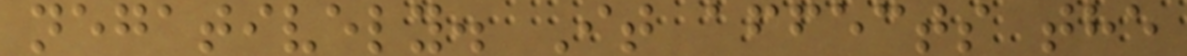negatively. It affects the
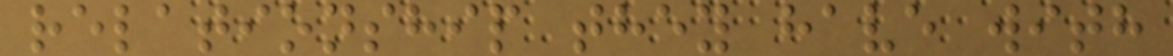relationship they have with
